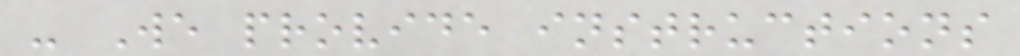- We provide instructions
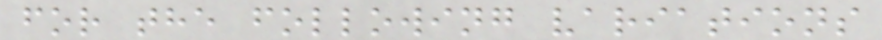for the following variations
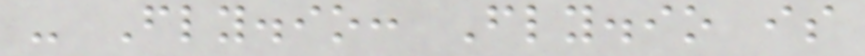- Fly.io: Fly.io is
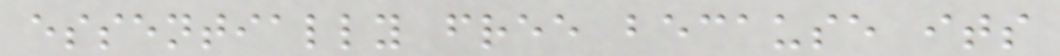essentially free because its
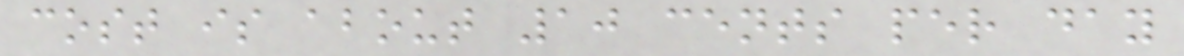cost is about 10 cents per day
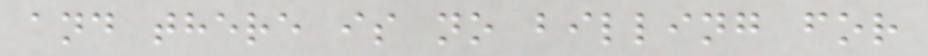and there is no billing for
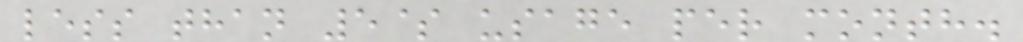less than 5$ usage per month.
